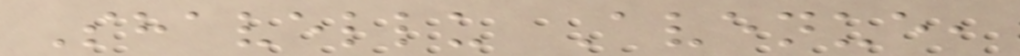Shavellu Avenue,
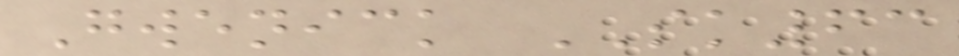Gwenick SK63
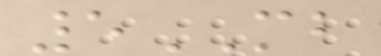5MB
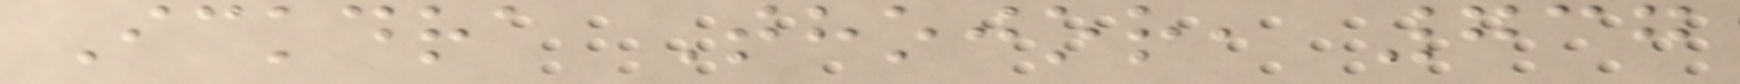Ickdra Thojor, 737
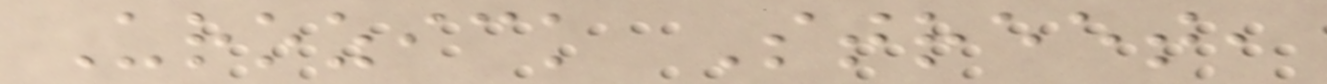Urozick Street,
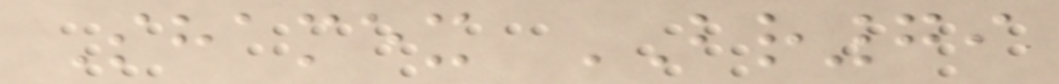Shamex BR79
